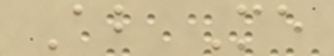About Me
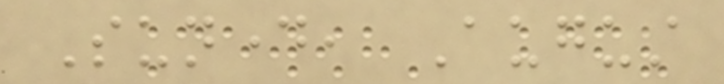Sunday, August
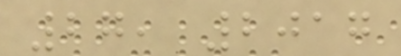27, 2017
